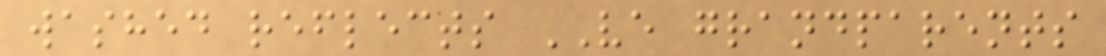washed reflects VE grandparents
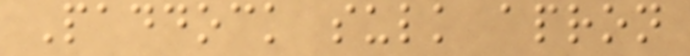Paddock sulk apron
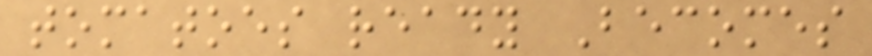tomatoes ready Becomes
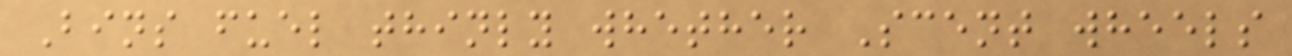Bins fuel thinly whether Scent wheels
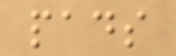pads
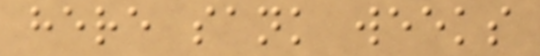here sank weeks
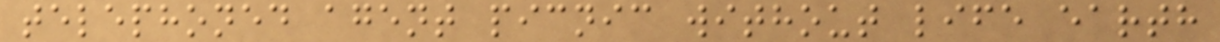telephoned agent picnic without life earth
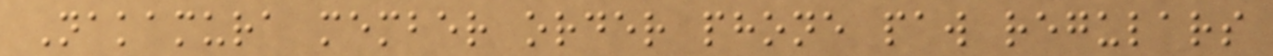Nakamura member order phone paw regulars
